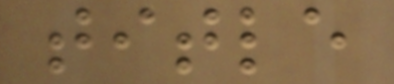title
